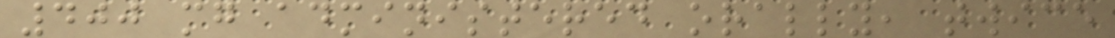400 mg administered orally, twice
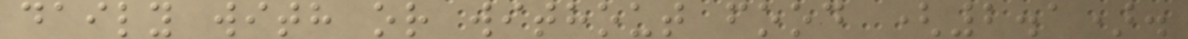daily with or without food (2.1).
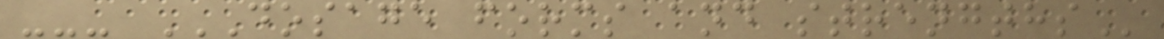--- DOSAGE FORMS AND STRENGTHS
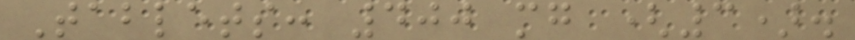Tablets: 400 mg (3).
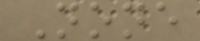None
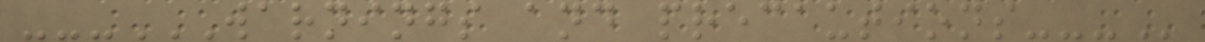---WARNINGS AND PRECAUTIONS---
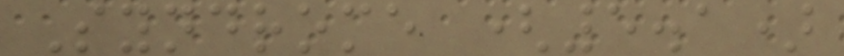Syndrome (5.1)
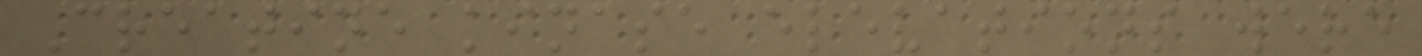Creatine kinase elevations were
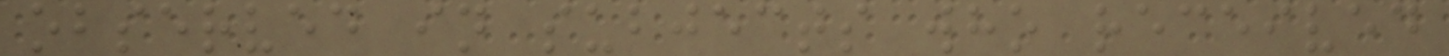observed in subjects who received
